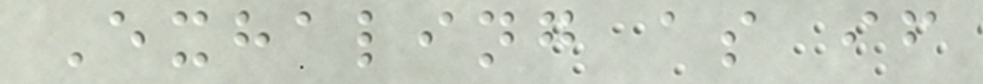Exhaling as if
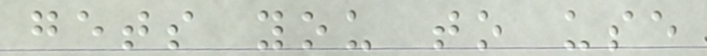gets you to use
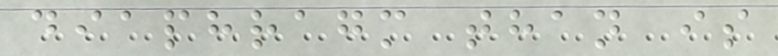diaphragm than is
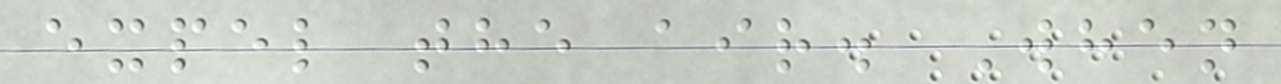expel the air. When
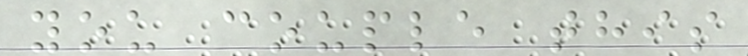you couple this
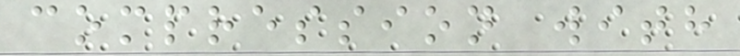compression with
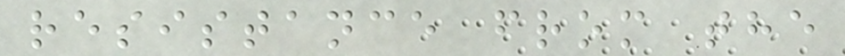resistance from the
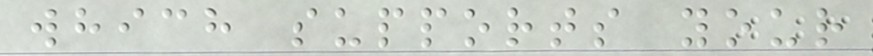which supports your
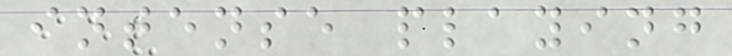intense playing
